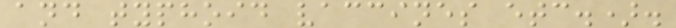and typhoid vaccines etc.).
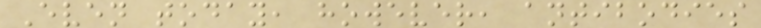Even today, however, antibodies
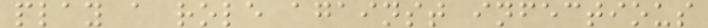play a role against infectious
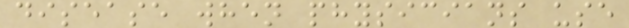disease when physicians use
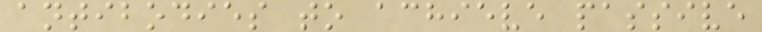antibodies to achieve passive
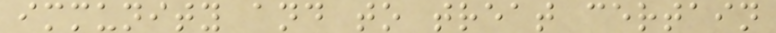immunity and to treat certain
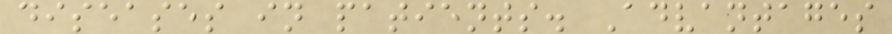diseases in patients. Advantages
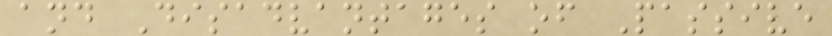and Disadvantages of Passive
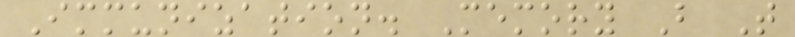Immunization. Memory B T
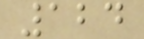124
